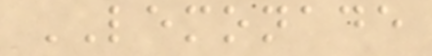LEMONADE
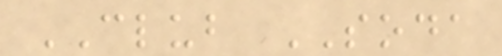CLUB SODA
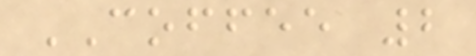COFFEE 2
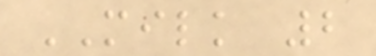MILK 2
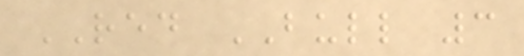RED BULL 3
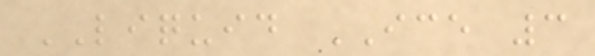LIQUID ICE 3
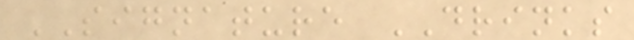SIGNATURE DRINKS
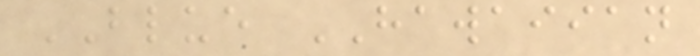BLUE HAWAIIAN
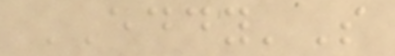EDDY'S
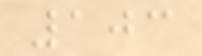103
